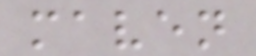maven
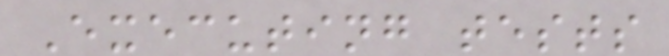Executing tests
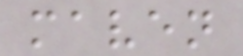maven
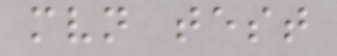mvn test
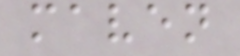maven
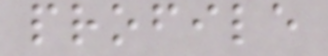profile
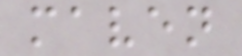maven
